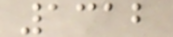1312
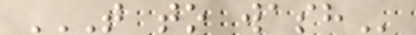T TO WASH
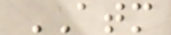ATM
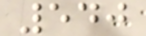540
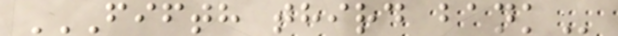FIFTH THIRD BANK
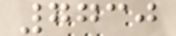7730
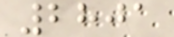2801
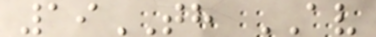19TH AV
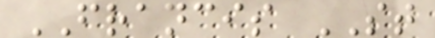FRANCIS ST
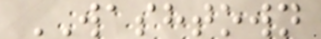WASHTOWN
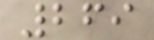269
